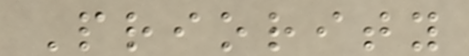Priority
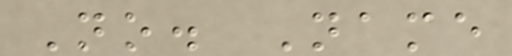No. Name
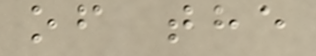of the
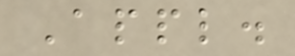Appl.
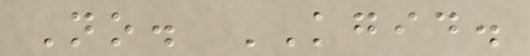No. KGID.
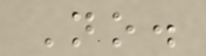No.
